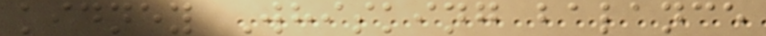kidney Whisking balance
